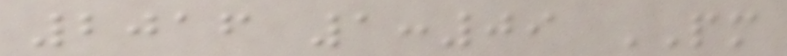2016 1:09 PM
